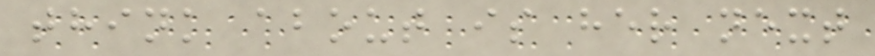think about is her next
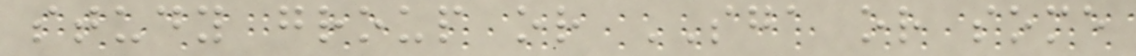study group or SGA or some
